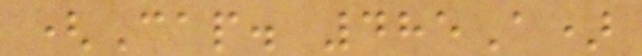(Cap. 485A)
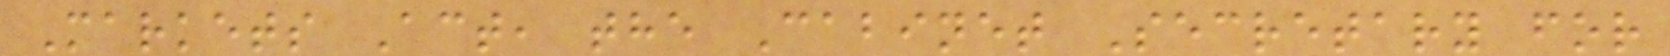Markets Act, the Cabinet Secretary for
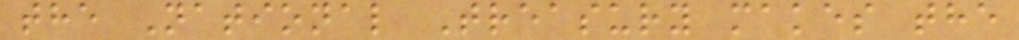the National Treasury makes the
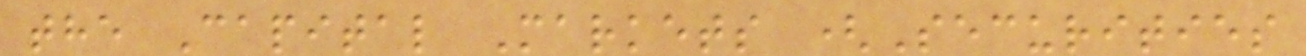the Capital Markets (Securities
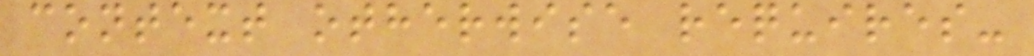context otherwise requires-
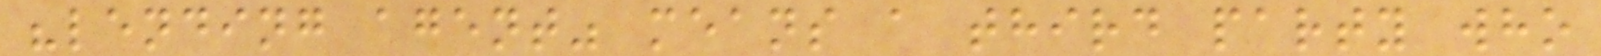"lending agent" means a third party who
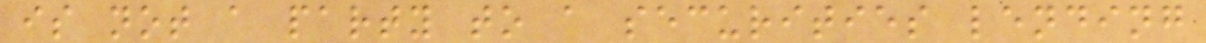is not a party to a securities lending
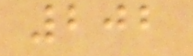202
